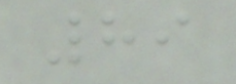89
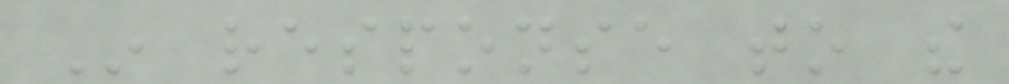In response to the
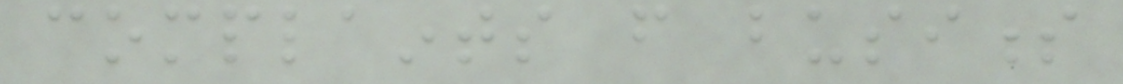complaints from business
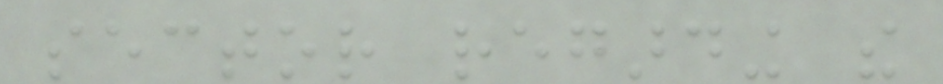sector regarding the
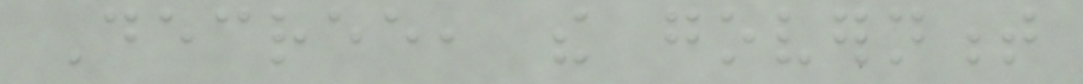Decree, the government
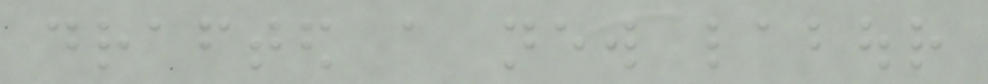drafted a new labour
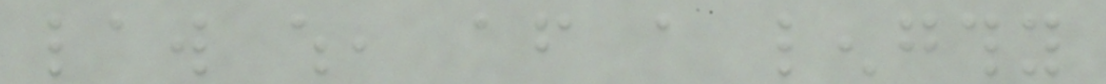law which, after a lengthy
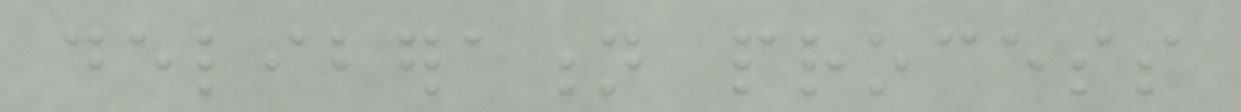deliberation process
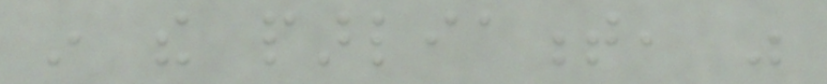in the parliament, was
